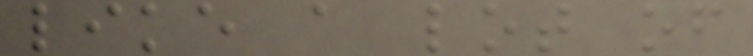like a lot of
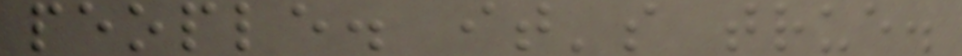people. it's true.
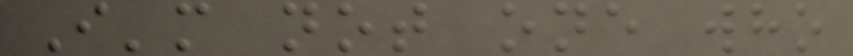I'm not one who
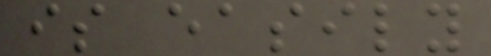is easily
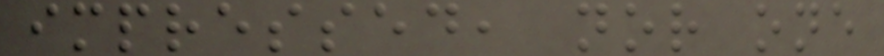impressed, nor one
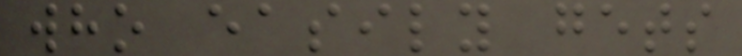who easily gets
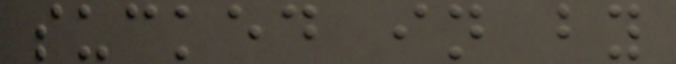sucked in by
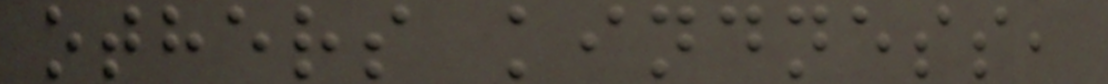others kindness,
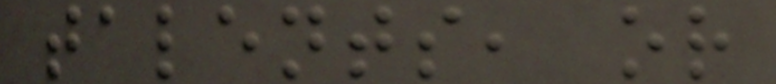talents, or
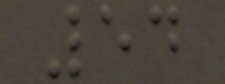54
